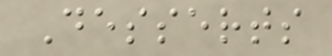Desserts
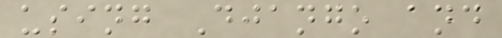using Django and
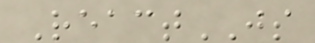ReactJS
